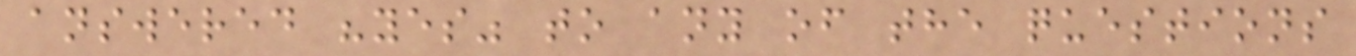answered "yes" to any of the questions
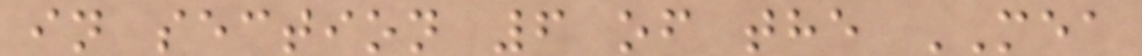in section 6 of the MEA
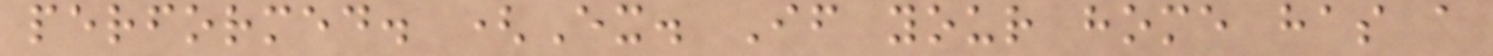performed. (Ex. If your home has a
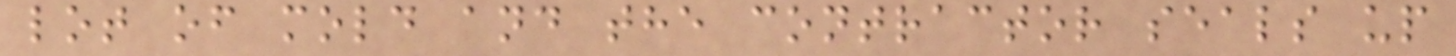lot of mold and the contractor seals up
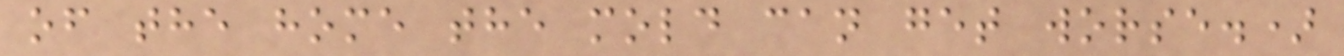of the home the mold can get worse.)
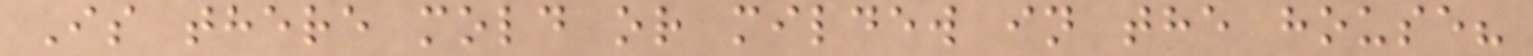Is there mold or mildew in the house?
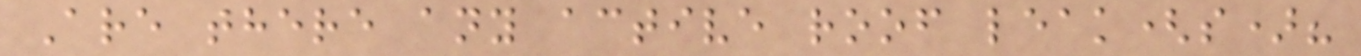Are there any active roof leak(s)?
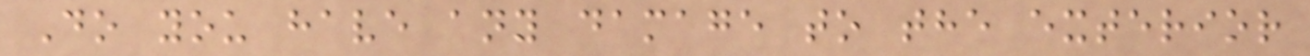Do you have any damage to the exterior
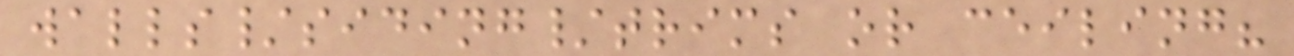walls/siding/trims or ceiling?
